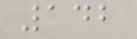142
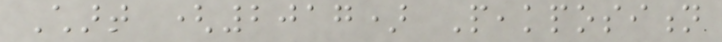Chart (2017) Peakposition
